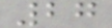27
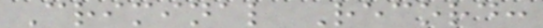Criminal Record:
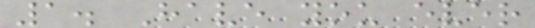1. Have you ever
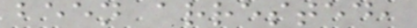been arrested,
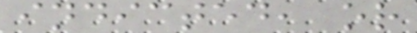indicted, or
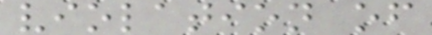violation of
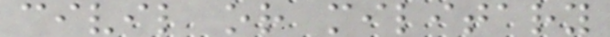civil or military
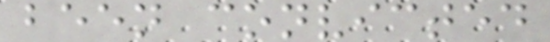been convicted
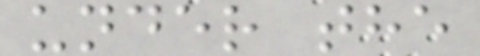under the
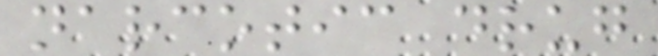narcotic drug
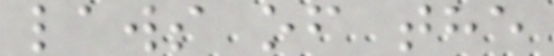laws of the
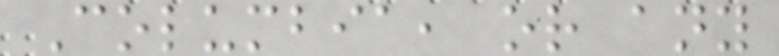Columbia, or any
